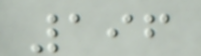196
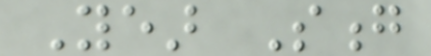Year Song
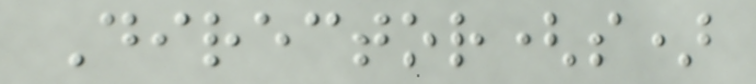Director(s)
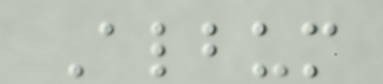Album
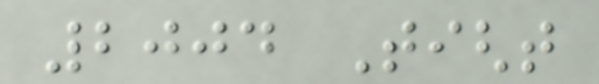2004 Tight
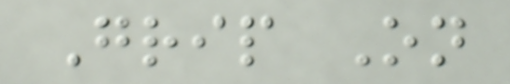Grip On
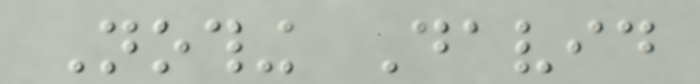Nothing David
